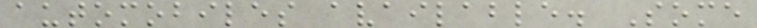automobiles available. Some
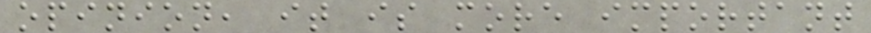opinion, it is more important
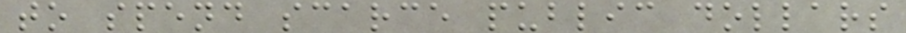to spend scarce public dollars
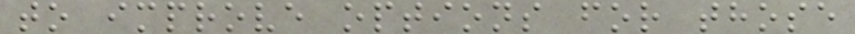to improve options for those
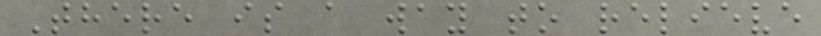There is a way to relieve
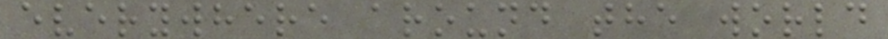everywhere around the world
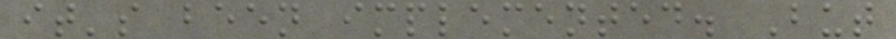it's been implemented. But
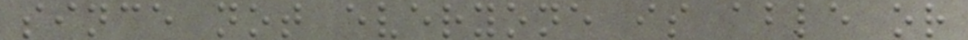since not everyone is able or
